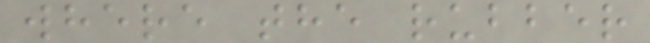where the rubber
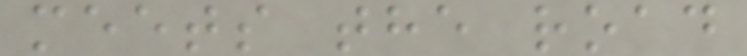meets the road
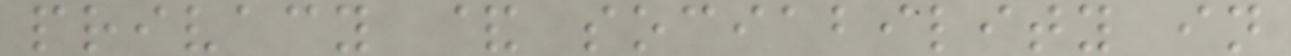privacy & sociability in
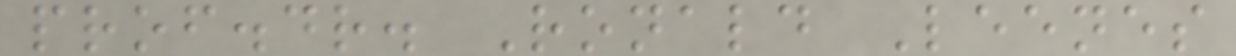prof.dr. Ronald Leenes
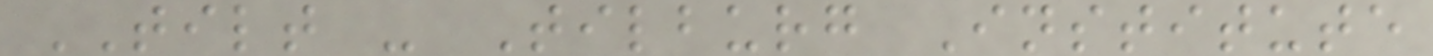TILT - Tilburg Institute
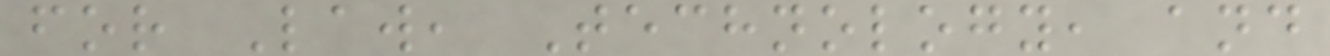for Law, Technology, and
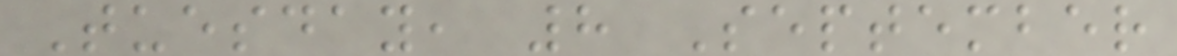Tuesday, 8 September
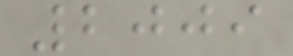2009
